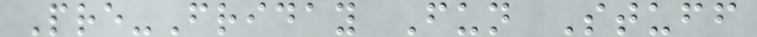Pre-Friday Fun Stuff
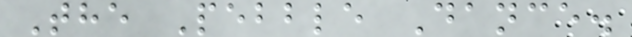The Pebble Dance.
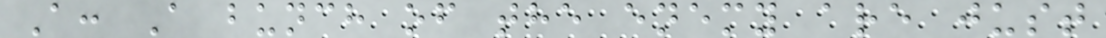A: A bunch of the enemy are just
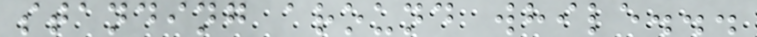standing around while...
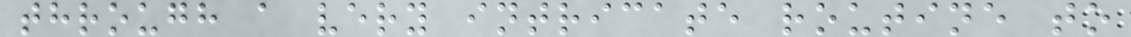through a very intricate routine to
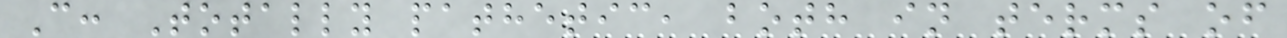C: Totally pathetic, both in terms of
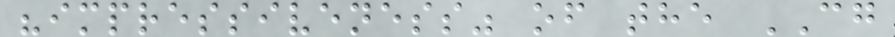"impressiveness" of the CG
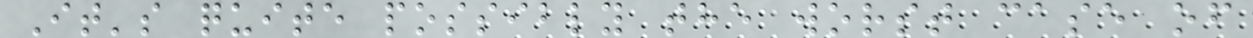It's quite possibly the worst case of
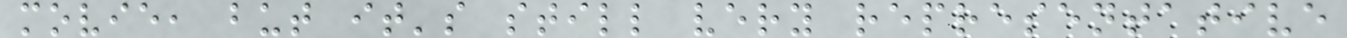movie, but it's still very representative
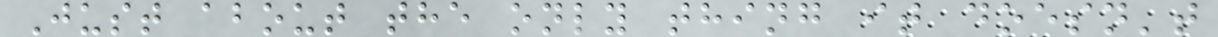Just about the only thing it doesn't
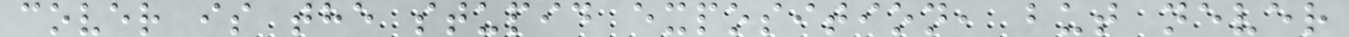cover is the stupid exposition, but never
